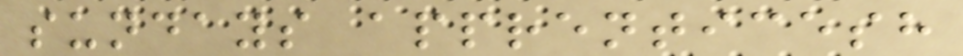sundays apprenticesh
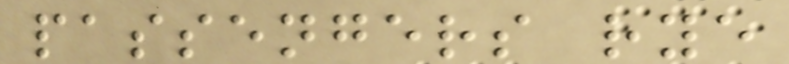passengers rye
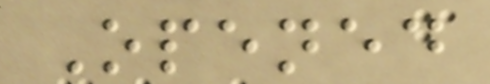Opened
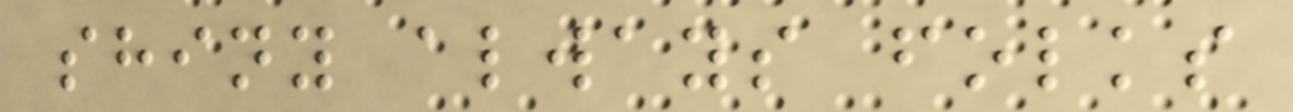shiny always folks
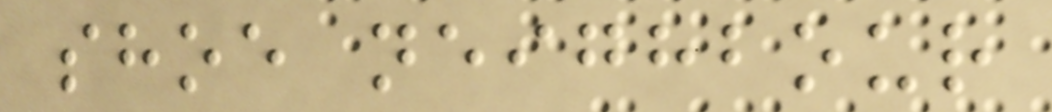shoe neighbour
